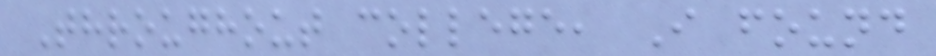Throughout college, I found
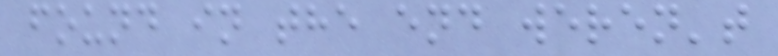found in the end weren't
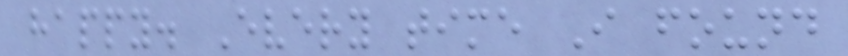happy. Every time I found
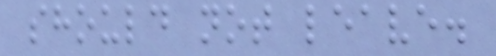should not leave.
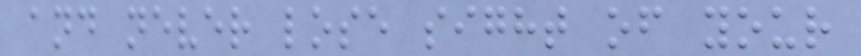and never lose sight of your
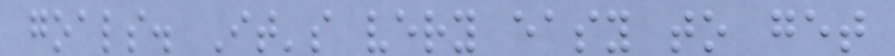goals. It's very easy to get
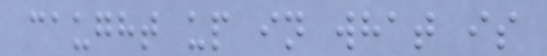caught up in what is
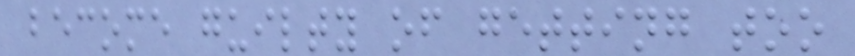become guilty of getting too
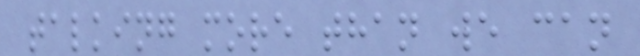talking more than we can
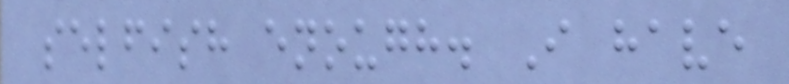selfish enough. I have
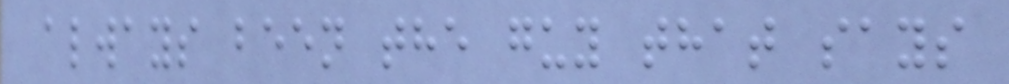always been the guy that says
